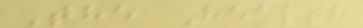The Health
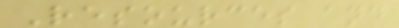Resources and
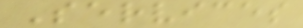Services
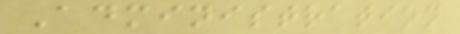Administration
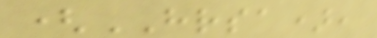(HRSA),
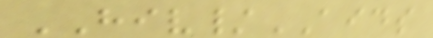HIV/AIDS
